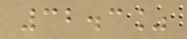32.3%
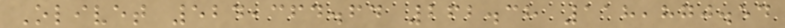Olivet 524,364.64 262.38 118,870.54
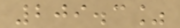209.3%
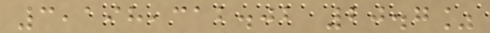3,198,312.02 20.7%
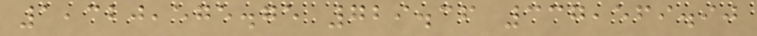1,320,575.75 729.36 337,569.90
